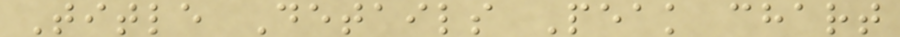Title Details Peak chart
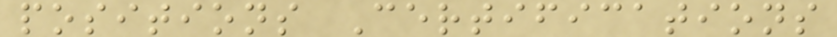positions Certifications
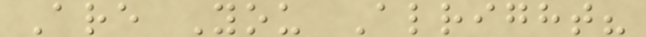Are You Alright?
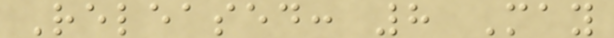Released: 8 May
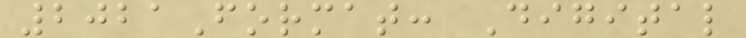2021Format: Digital
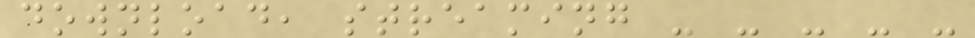download, streaming - - - - -
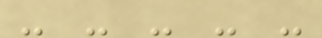- - - - -
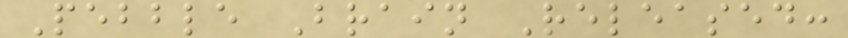Pebble Brain Released:
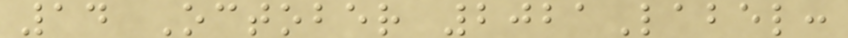14 October 2021Label:
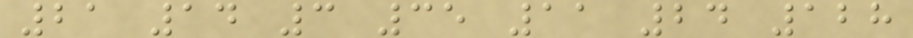21 14 3 35 11 24 128
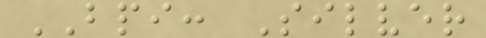BPI: Silver
